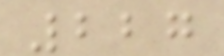227
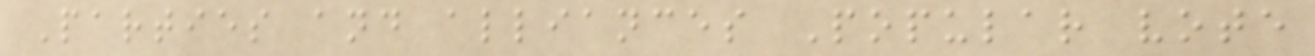Parties and alliances Popular vote
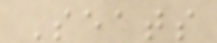Seats
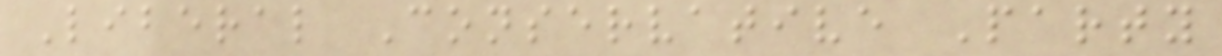Liberal Conservative Party
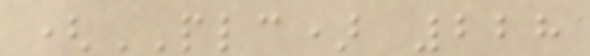(PLC) 228
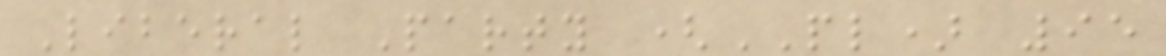Liberal Party (PL) 95
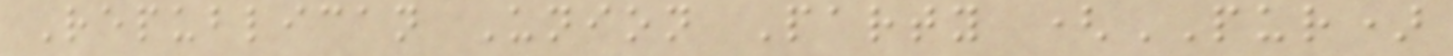Republican Union Party (PUR)
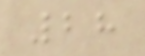28
